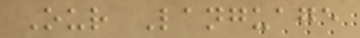Our Language
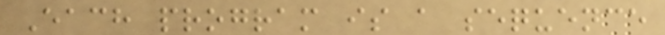Each program is a sequence
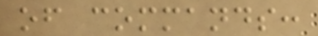of commands:
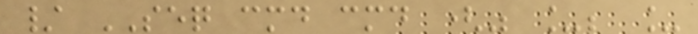/ SEQ cmd cmd (" _; _
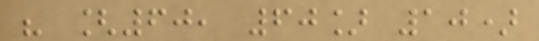" [60, 60] 10)
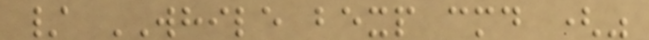/ WHILE bexp cmd ("
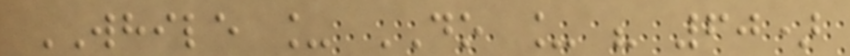WHILE _ DO _ " 60)
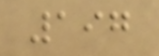197
